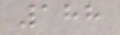188
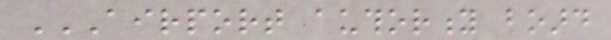AIRPORT AUTHORITY BOARD
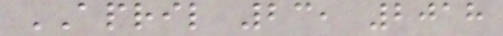APRIL 23, 2018
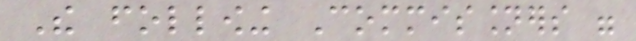The following Commissioners were
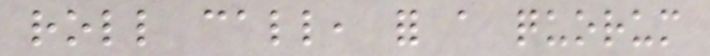roll call, for a quorum
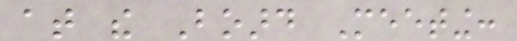at the Board Meeting:
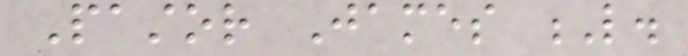Pastor James L.
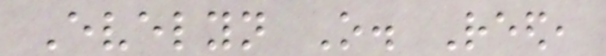Evelyn O. Reed,
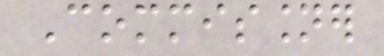Commissioner
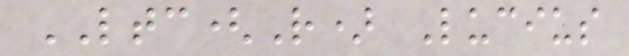LTC(R) Lucius
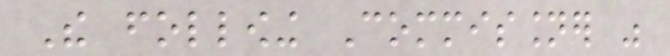The following Commissioner was
